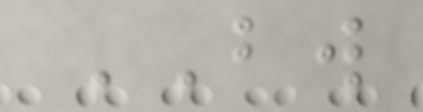BW
